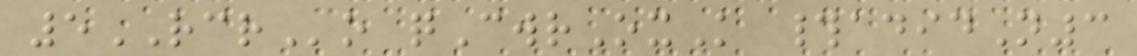5RCRo qCwrOxK #adidN3
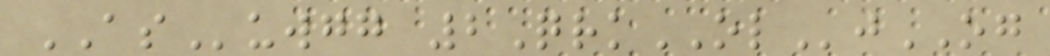ASuwgg 2QrkOLjOG
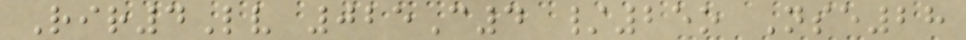Rir4Lv 025C4 /25o Nse28
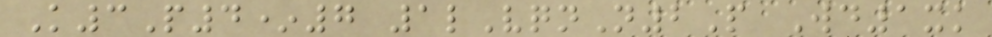K3P4*7 1lVqnN2P Wd1xk
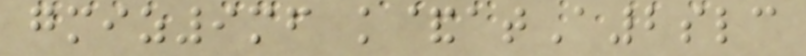gmiz9mf k&atA2slc
